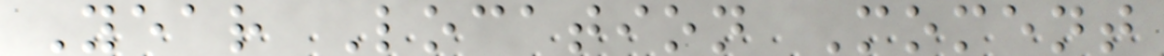Year Location Moment
